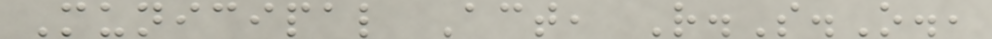Municipal Act, R.S.O.,
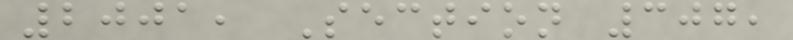2001, Section 307,
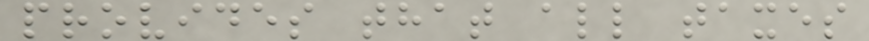provides that all taxes
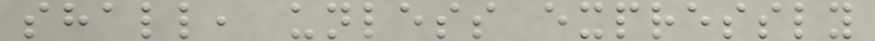shall, unless expressly
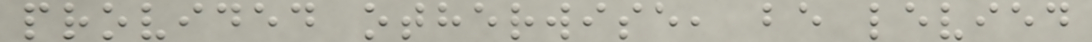provided otherwise, be levied
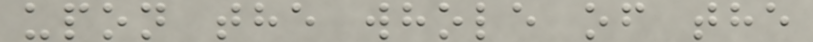upon the whole of the
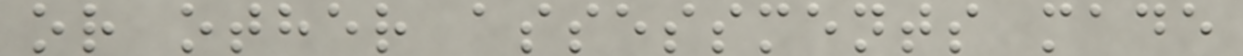or other assessments made
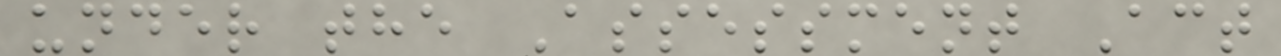under the Assessment Act
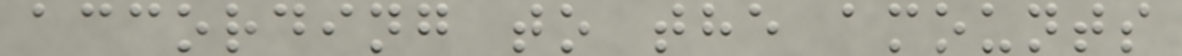according to the amounts
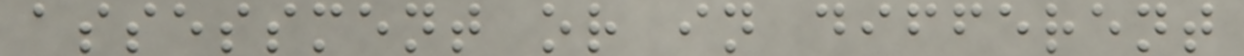assessment or in different
